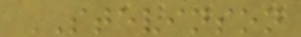STEVINSON
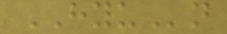HYUn
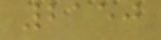2150
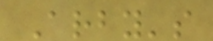Arby's
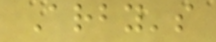Arby's
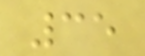35
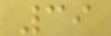39
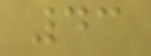43
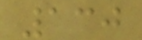130
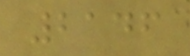2146
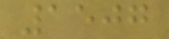1507
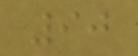90
